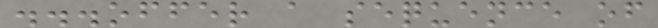...offer a sequence of
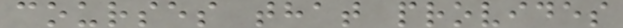courses that provides
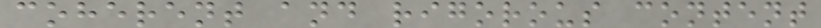coherent and rigorous content
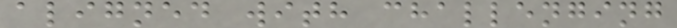aligned with challenging
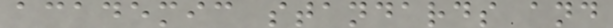academic standards and
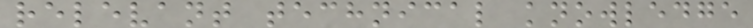relevant technical knowledge
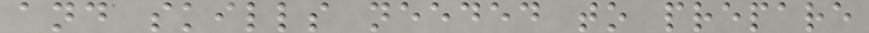and skills needed to prepare
